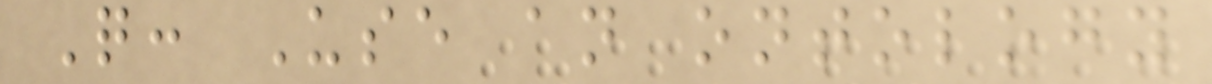Q: Use an ontology
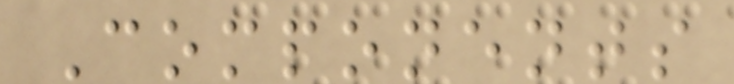Components
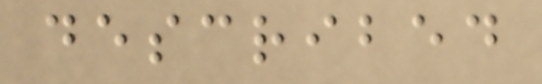described
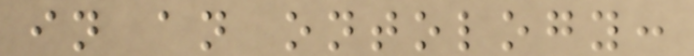in an ontology:
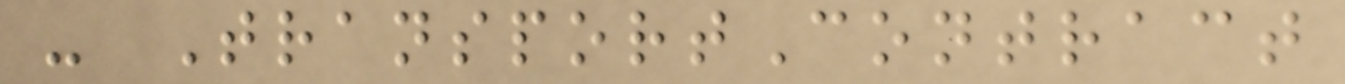- TransportContract
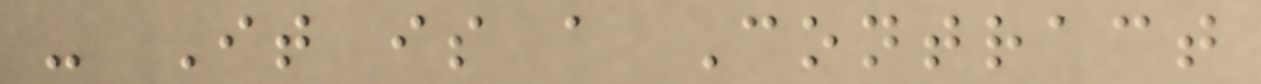- It is a Contract
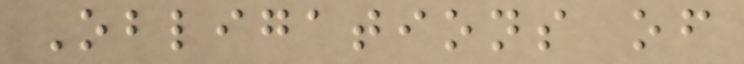Obligations of
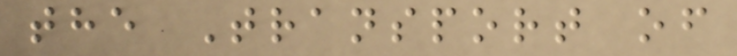the Transport of
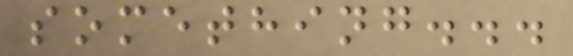something...
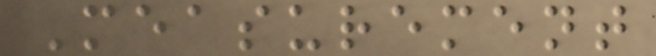Measurement
